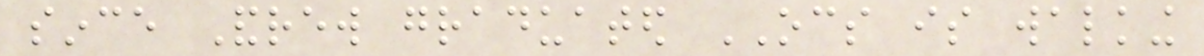since Andrew graduated OCS is walking
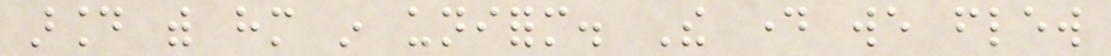around with him in uniform. The day we flew
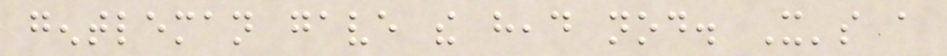gentleman gave the head nod. It's a
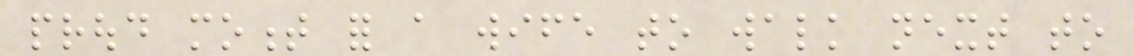proud moment for a wife to walk next to
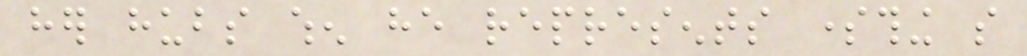her hubs when he represents something so
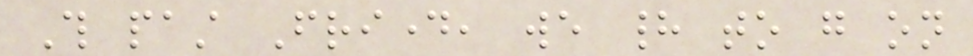This past Friday, we had to go on
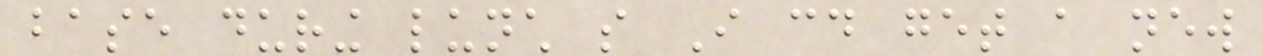base during lunch so I could get a new
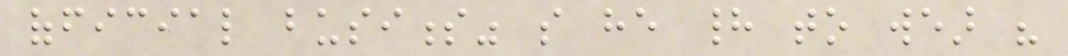official business" so he had to wear his
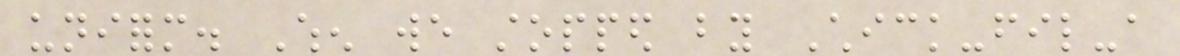uniform. When we stopped by Chick-fil-a
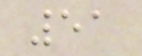51
